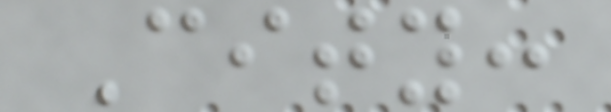City:
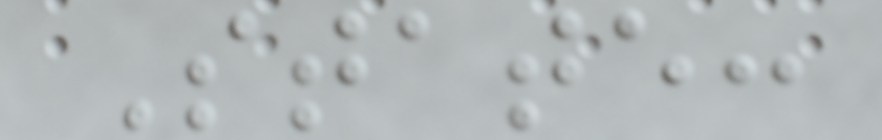State:
